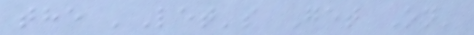the 'Let's Get On'
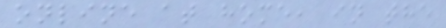online at home, in the
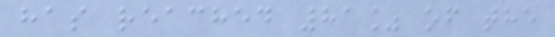has reached 81% of the
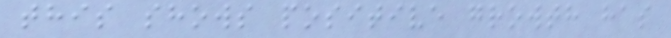this shows positive growth has
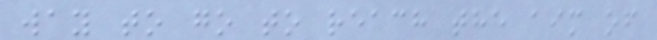way to go to reach the aim of
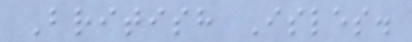British Isles.
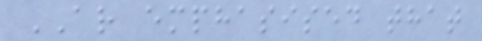AR emphasised that
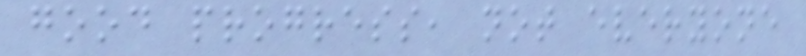good progress, not everyone
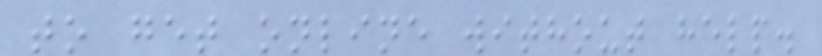to get online without help.
